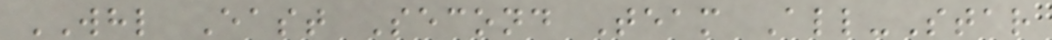WHL East Second Team All-Star
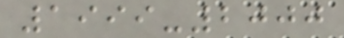1999-2000
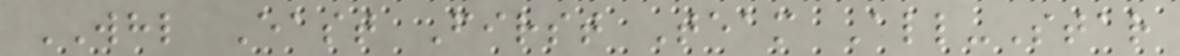WHL East First Team All-Star
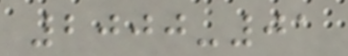2000-01
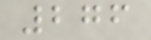276
